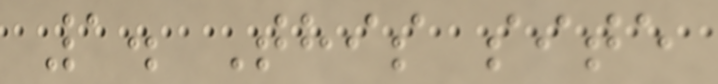1. This site
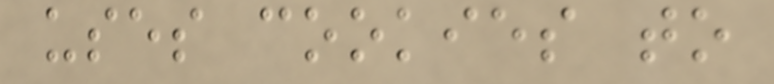uses cookies to
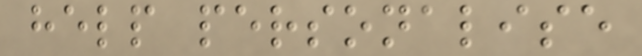help personalise
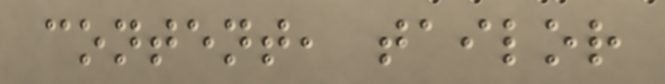content, tailor
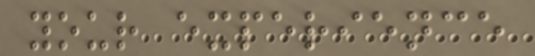your experience
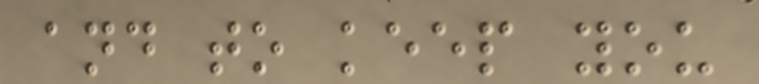and to keep you
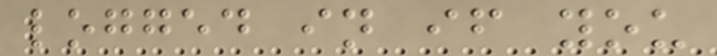logged in if you
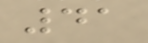41
